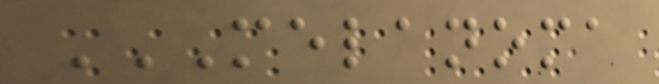MELANOMA
